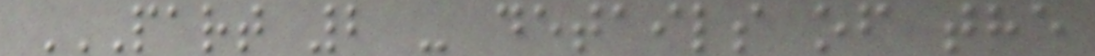PART 2 - DETAILS OF THE
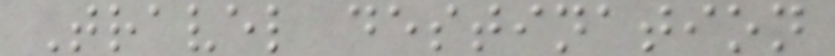Travel destination
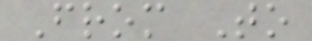From To
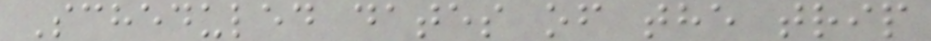Scheduled dates of the trip
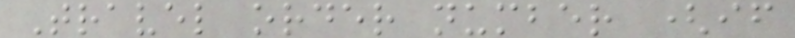Travel order number (if
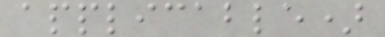applicable)
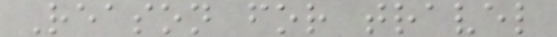Reason for travel
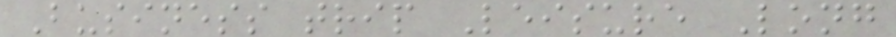Business trip Leisure Long
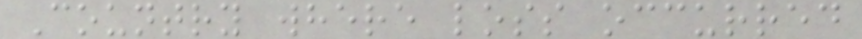Country where loss occurred
